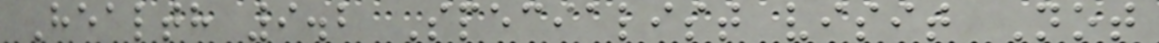Health 9.2 Specialist visit Not
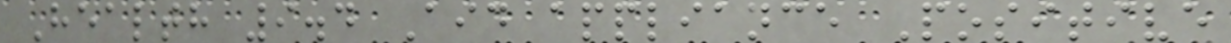Health 9.4 Aid appliance Positive
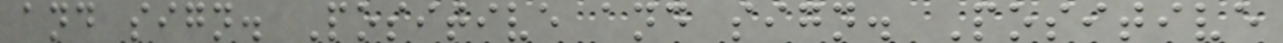and sign. Positive and sign. Positive
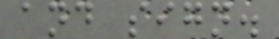and sign.
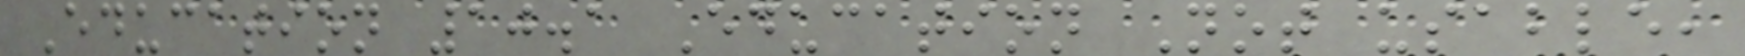Education 10.1 Education Not usable,
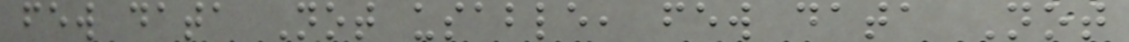few data Not usable, few data Not
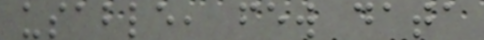usable, few data
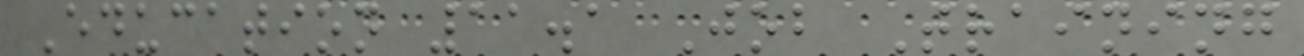Education 11.1 Job Training
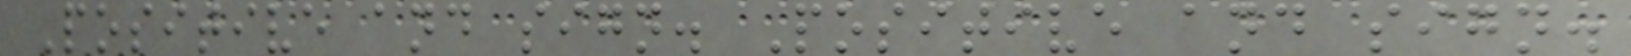Positive and sign. Positive and sign.
